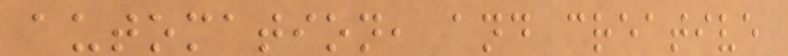automation, and creative
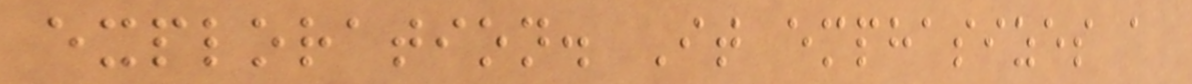exploration. It emphasizes a
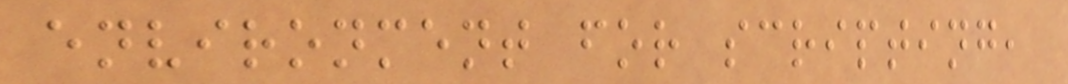environment for scripting,
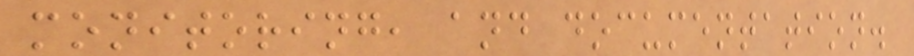monitoring, and documentation.
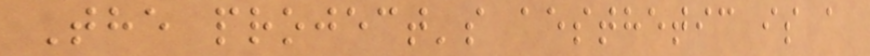The project's aesthetic is a
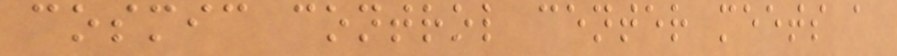cosmic control center meets a
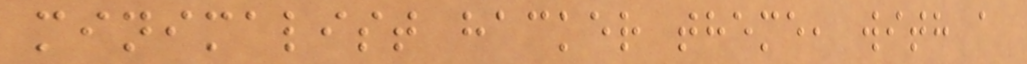minimalist hacker theme, with a
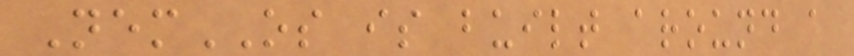NemOS is built around a
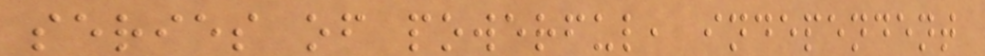series of powerful, independent
